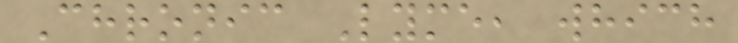Chronic Lyme, which
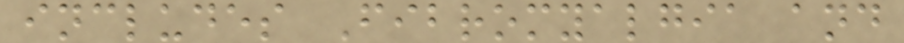includes Fibromyalgia and
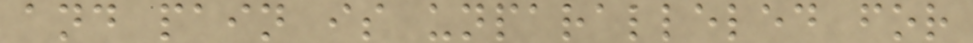and pain is unparalleled for
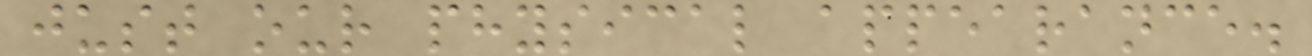just our physical appearance.
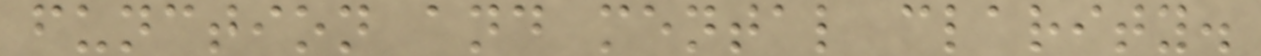function and mental clarity.
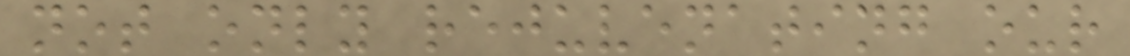not only rejuvenating our
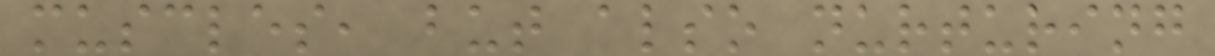muscles, but also nurturing
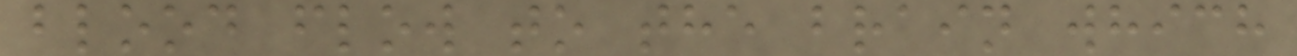blood flow to the brain which
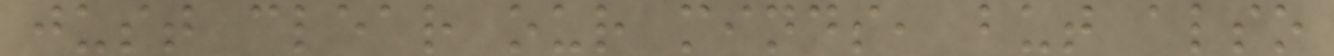just clear our minds, but also
